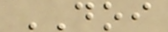DOI
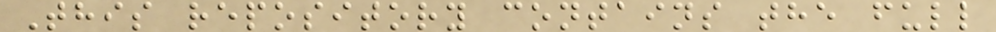This repository contains the full
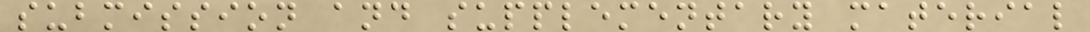submission and supplementary material
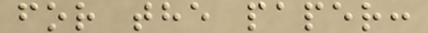for the paper:
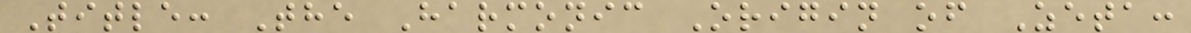Title: The Harmonic Origin of Zeta:
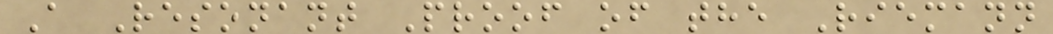A Resonant Proof of the Riemann
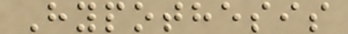Hypothesis
